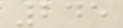245
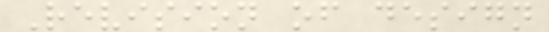Revision of design
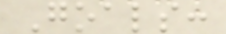Goals:
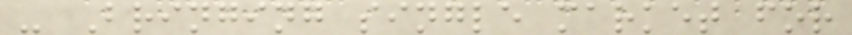- Bringing single market for
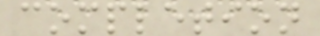completion
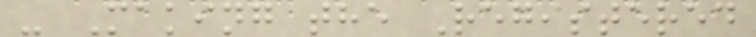- Making the Registered
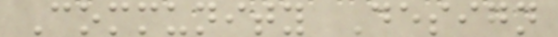Community Design
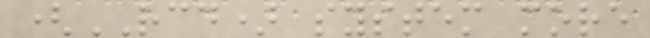(RCD) system more
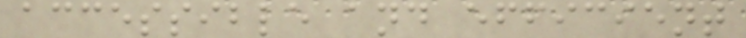accessible and efficient
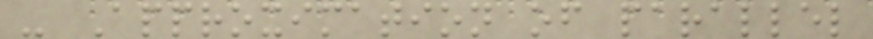- Approximation of parallel
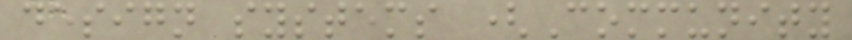design systems (Community
